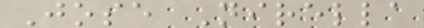Jose Nirella
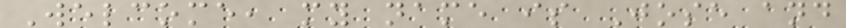Welcome, my name is Jose and
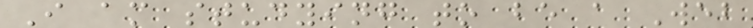I am studying to be a Web
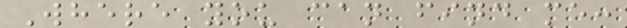Where you can find me:
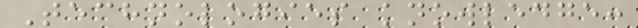Technologies knowledge:
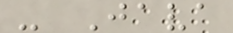- Java
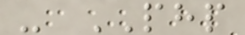- PHP
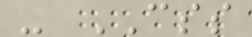- CSS
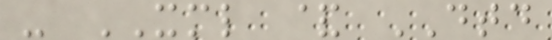- XML & DTD
